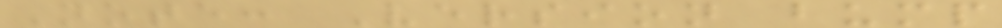Note: Version bump
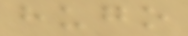hugo
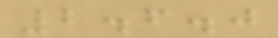2.6.0
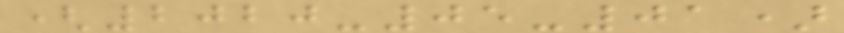(2020-05-01)
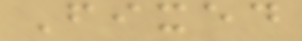Fixed
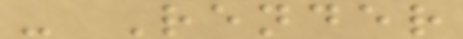- Render
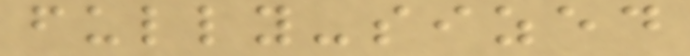fully-sized
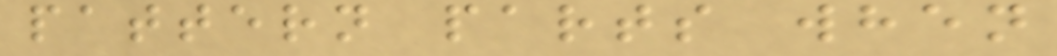pattern parts when
